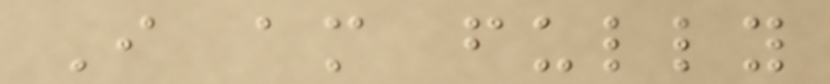I am fully
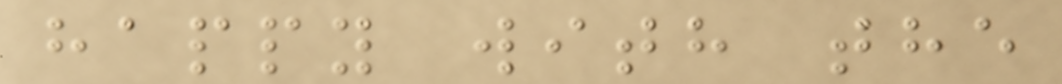happy with the
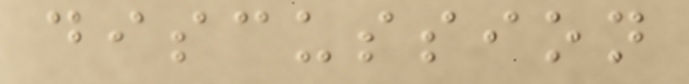discussion
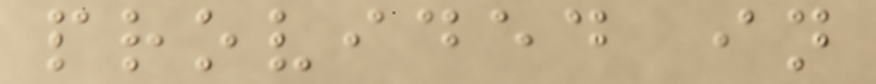provided in
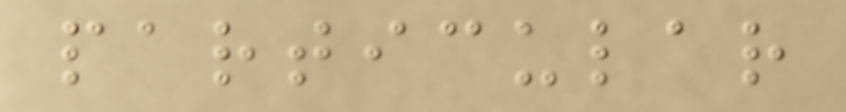particular
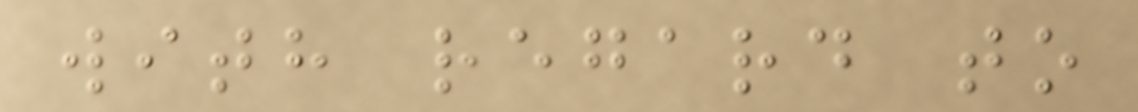with regard to
